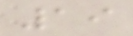19
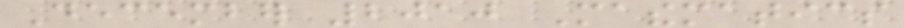December 2010 Mathematics
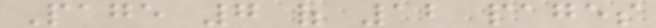Page 7 of 12 pages
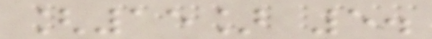[15] 5.
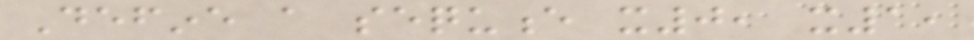Define a sequence x0, x1,
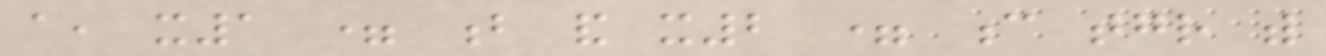a, x1 = b and x2 = c together with
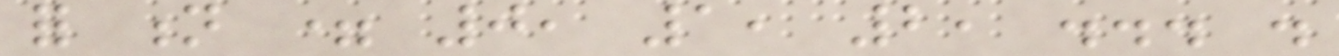for n = 0, 1, 2, ... .
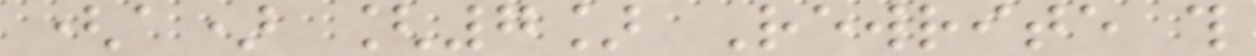(a) [7] Rewrite this
